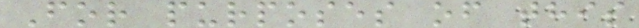For purposes of this
